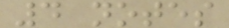4 notes
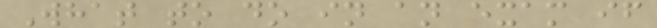What to do in an exam if
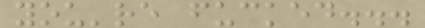you're fucked...
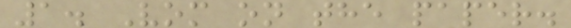1. Vom on the paper.
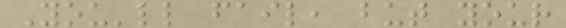You'll fail, but your
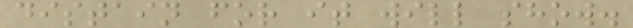distain for it will show.
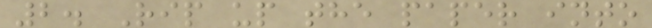2. Rip up the paper into
